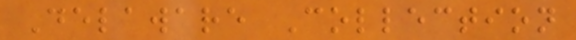Delaware Collection
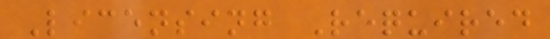Licensing Required
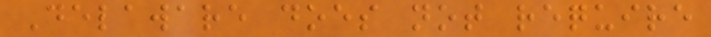Delaware does not require
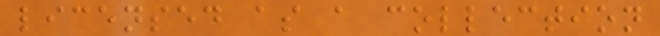licensed as a collection
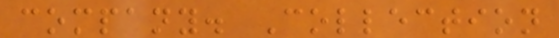company. Collection
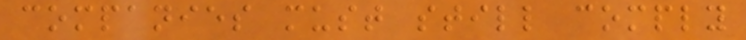companies must still comply
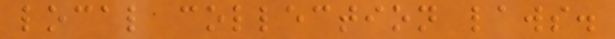local collection laws.
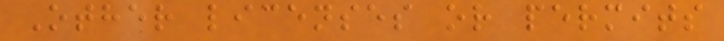Other licenses or permits
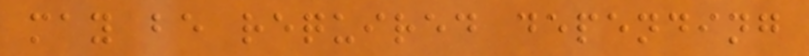may be required depending
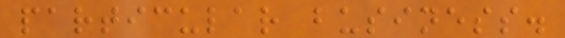particular business.
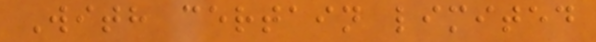With certain limited
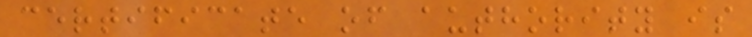certificate of authority is
